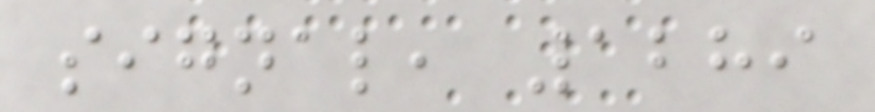signal, 1289
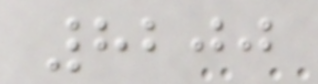8200
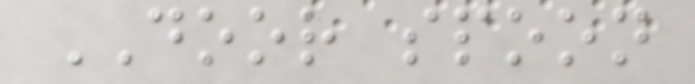DOOR spoon
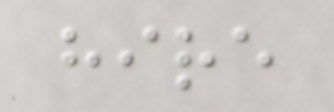hire
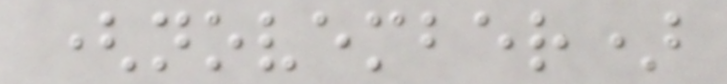(november)
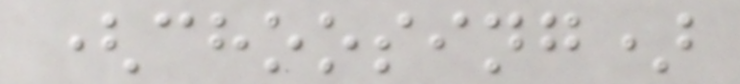(choosing)
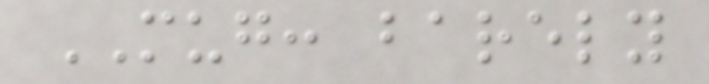MUG: barely
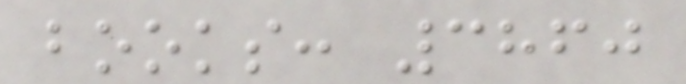books: 3860
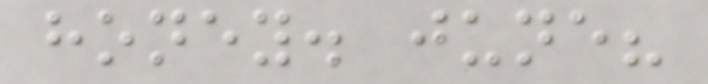honey. june?
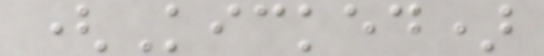(Kicked)
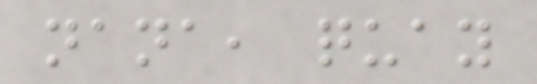nana, quay
